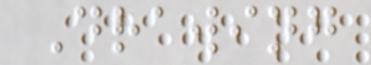Drawing
